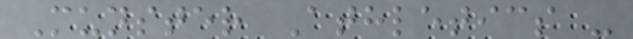Munster Athletics -
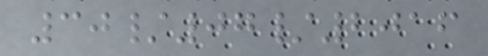30/07/2016
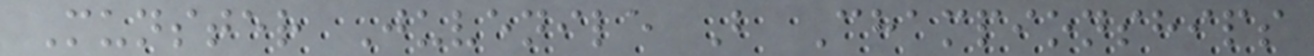Munster Juvenile B Championships
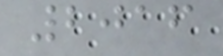2016
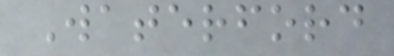Waterford
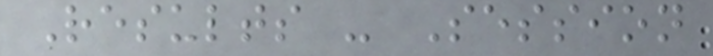Results - Session
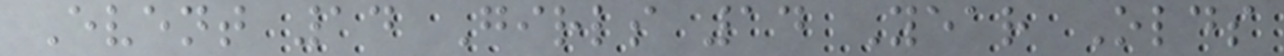Event 14 Girls 14 Year Olds
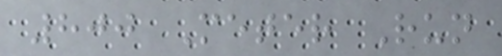800 Meter Run
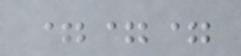===
